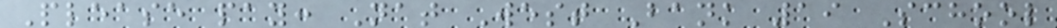Please pay: Nat West Bank 19 School
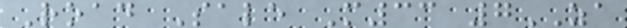Road Sale M33 7ZA
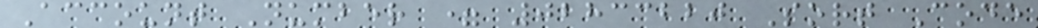Account Number = 02833220 Sort Code
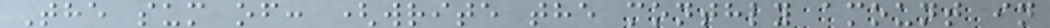The sum of: (write the monthly amount in
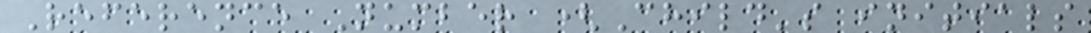Reference Number (Child's initials
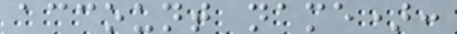account name):
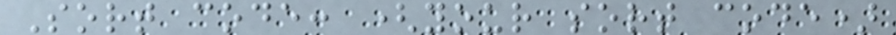Sort code: (your sort code)
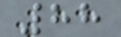88
